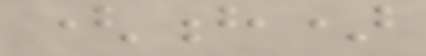(h)
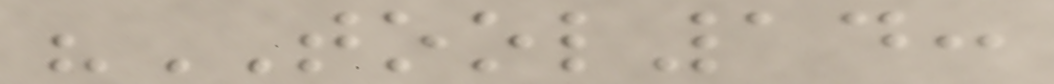"TOOL14:
